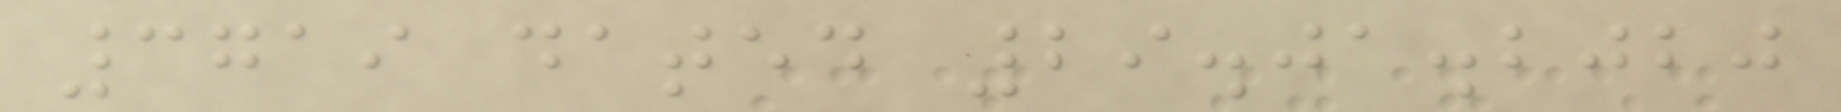3719 dated 29.01.2020
